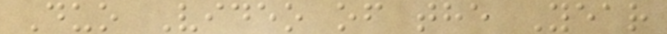Duo Video of the Year
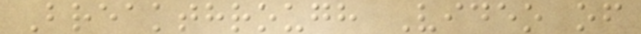Breakthrough Video of
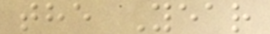the Year
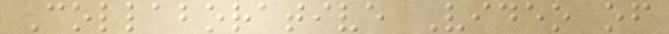Collaborative Video of
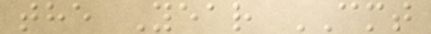the Year CMT
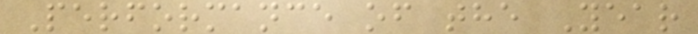Performance of the Year
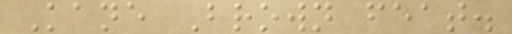Kane Brown feat.
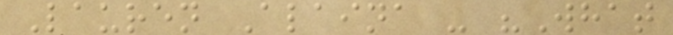Lauren Alaina - "What
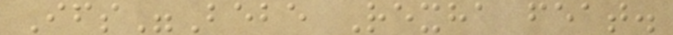Ifs"Bebe Rexha feat.
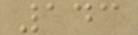143
